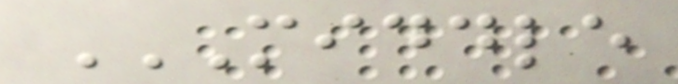MIDDLE
